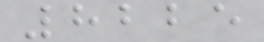8225
